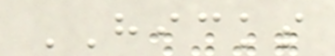HICKS
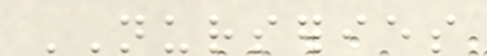NURSERIES
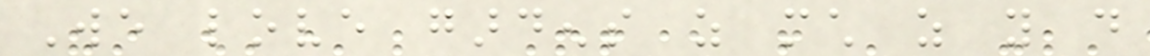We love gardens as much as you do
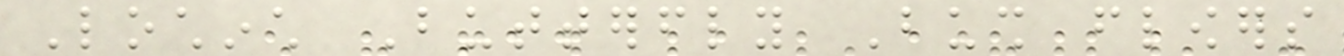Lochinch Butterfly Bush flowers
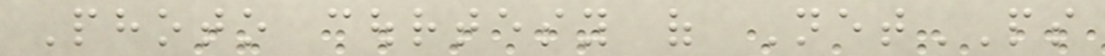Photo courtesy of NetPS
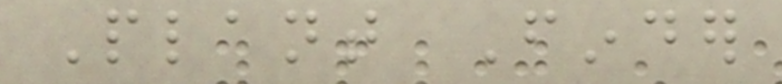Plant Finder
